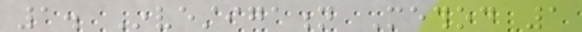1. Investigation Method 1
